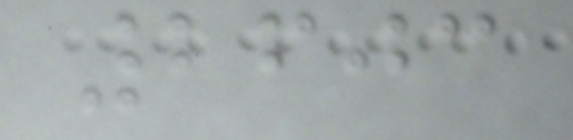2603
